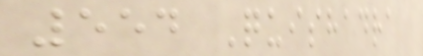554 Quishadra
